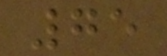75
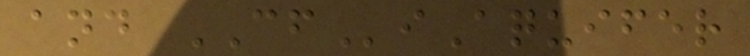and CFiAquifer
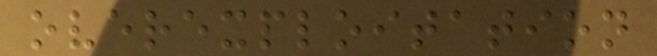overexploitation
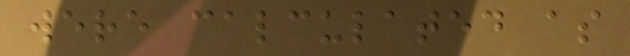were calculated as
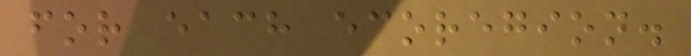for each ecoregion.
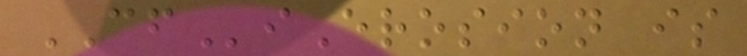CFiErosion is
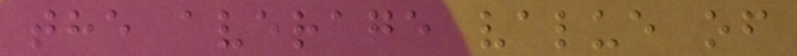the average value of
